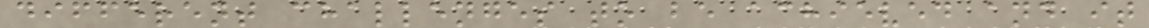different challenges to be achieved and it
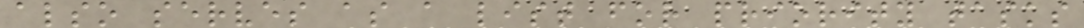also serves as a list for priority tasks
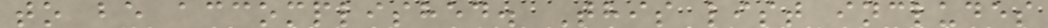to be accomplished. This list includes
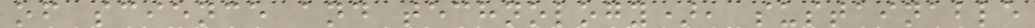of science and technology), sustainable
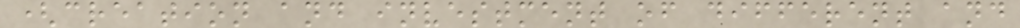(creation and investment of different and
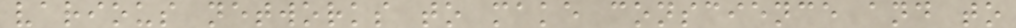various networks to make conscience and to
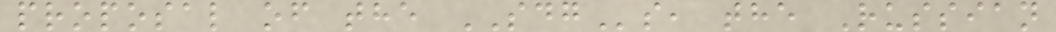proposal of the SDGs, the Russian
